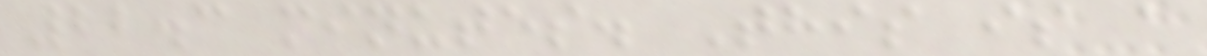22.3 minutes. This is a
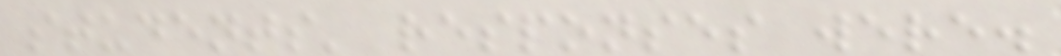students' responses were.
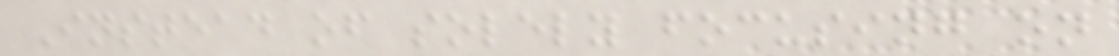Instead of solely focusing on
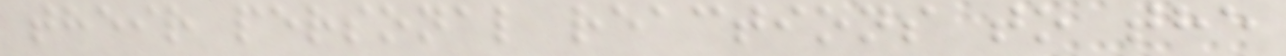their personal reactions to the
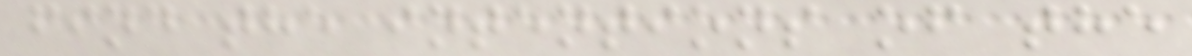find the intentions of the
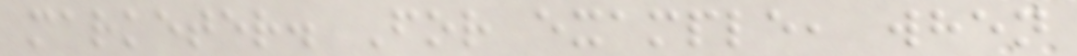marketer. For example, when
